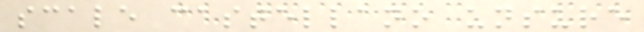scale castellano unsure
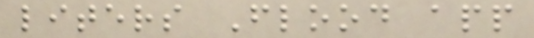liters Flood app
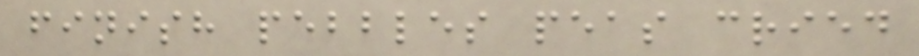finish pebbles peas cried
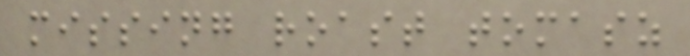missing roast tomasz
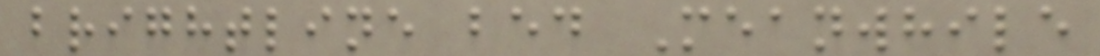brightline bed Meanwhile
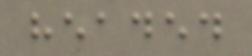headed
